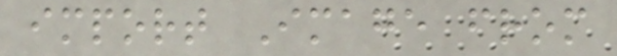import Image from
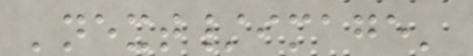'next/image'
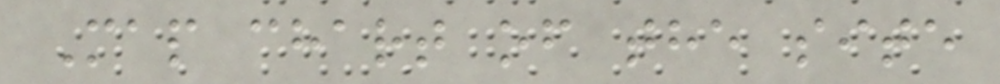Map chart of the site
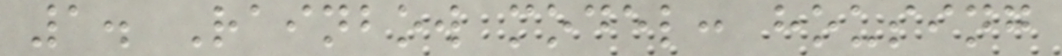1. Rainbow model: housing
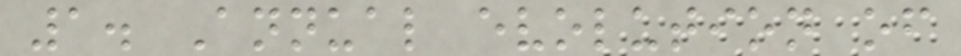1. Annual evolution of
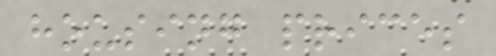housing prices
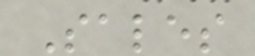Sales
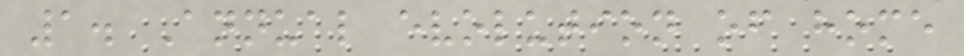1. Annual evolution of home
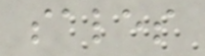sales
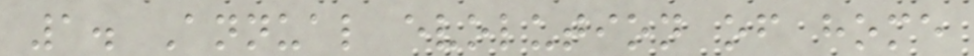1. Annual evolution of home
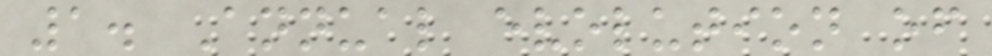1. Annual evolution of
